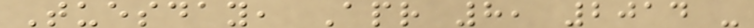Tuesday, Apr 8, 2014 -
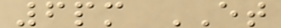6pm ET
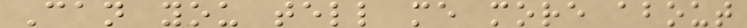Can you tell me more about
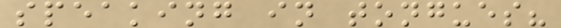speaking in tongues?
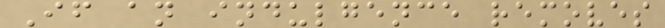If an indulgence removes
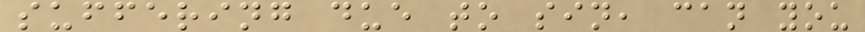suffering due to sin, can you
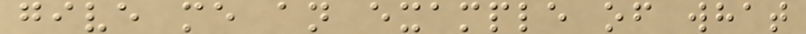give me an example of what
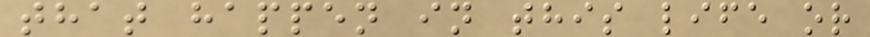that happen in this life or
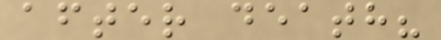after death?
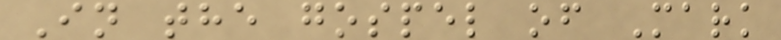In the gospel of Mark
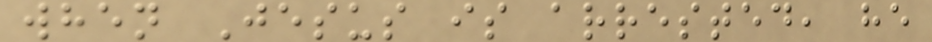when Jesus is arrested, he
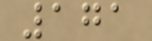171
